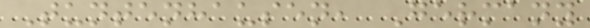Tuntenhausen, Germany
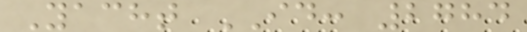Yacht ID: 2784
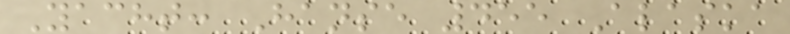Yacht: Hanse 455 Alaska
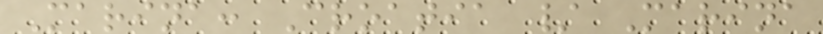Marina: Croatia / Marina
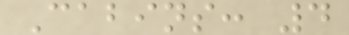Cabins: 4
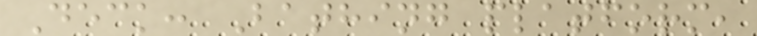Deck: Bathing platform,
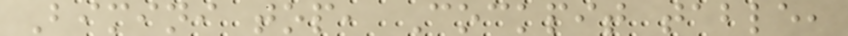Bimini top, Cockpit table,
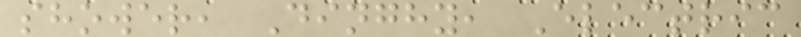shower, Dinghy, Electric
